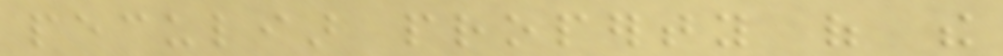peculiar property of the
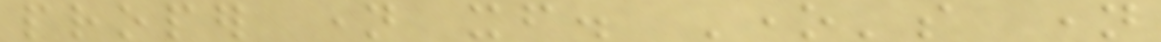proper name itself. One's name
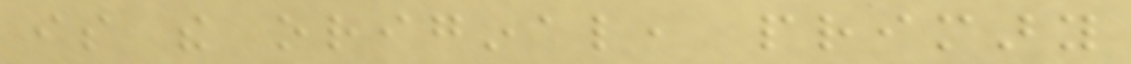is the original, primary
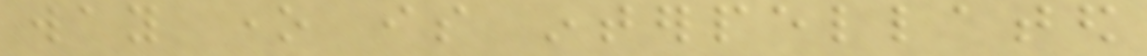way one is interpellated
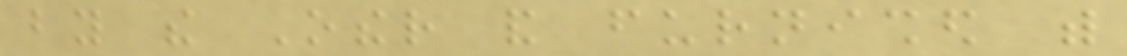by the Other and furnished with
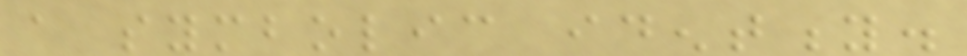a symbolic identity.
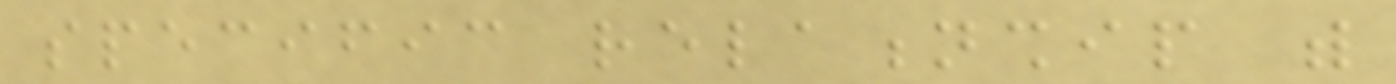specific relationship with
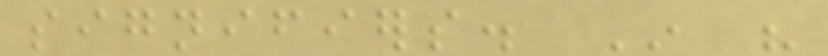signifiers. In his
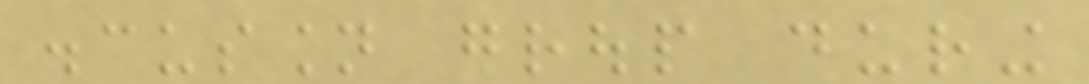discussion group during
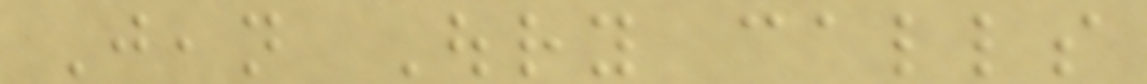Jean Oury calls
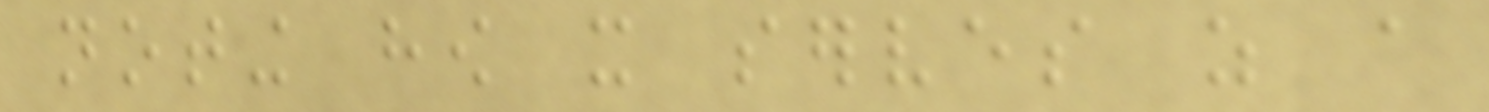noting how it serves as a
